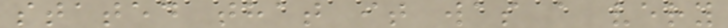stated that it was a very
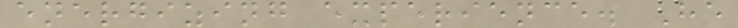energizing experience. He
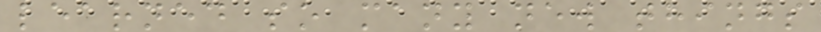learned so many new things
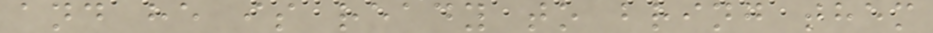and he is ready to bring them
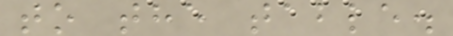to the table.
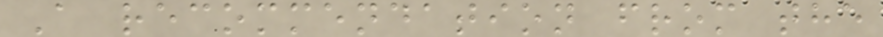A recommendation from the
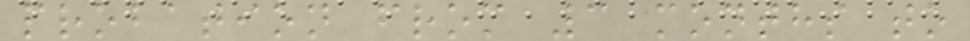probation from 3 months to
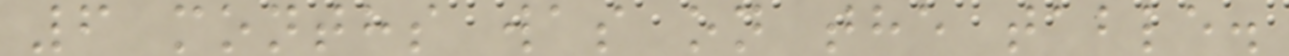6 months was on the table.
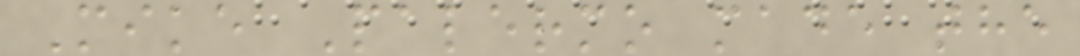Mike Palermo made the
